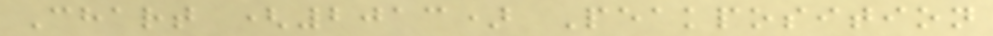Chart (2013) Peakposition
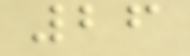26
